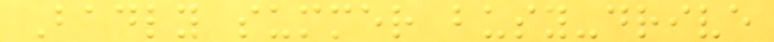Badly summer busy-drive
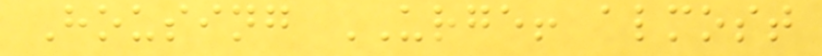Housing URGE! almost
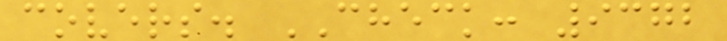covers. CHECK: 9372
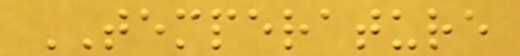TEMPERATURE
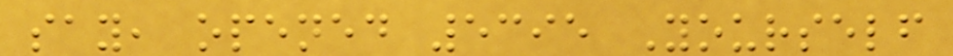say, opened 5395 Yourself
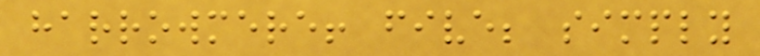harrowmere! five; simply
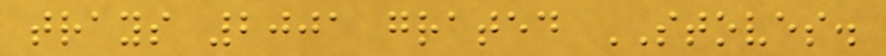trays 2001 grated STOVES.
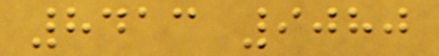8413 9080
